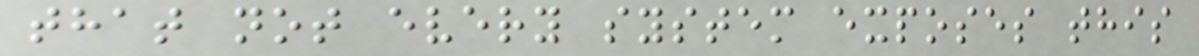that not every system exposes this
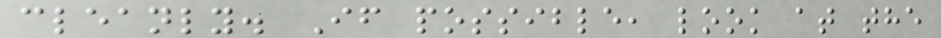cleanly. If possible, look at the
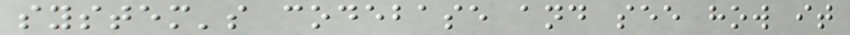system's codebase and see how it
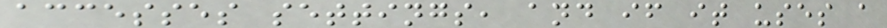accesses settings, and if it uses a
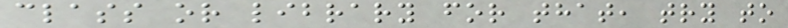class or library for that, try to
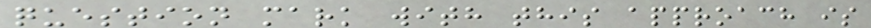question mark with this approach is
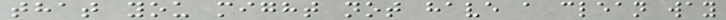that you might not have a clean way
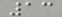13
